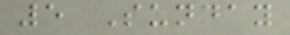5 Sunday
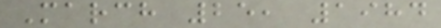March 25, 1984
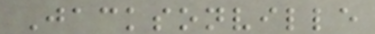Jacksonville
